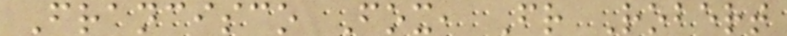Francisco Fox, Fr Robert
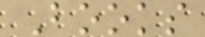Books
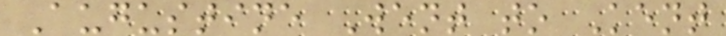Augustine Went to Kent
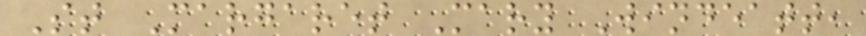St Margaret Mary Windeatt,
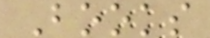Books
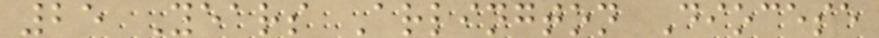25 Years Arlington Diocese
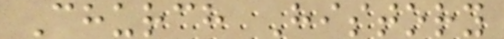Church History
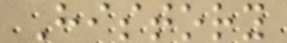History
